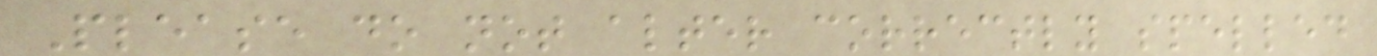Please do not alter correctly spelled
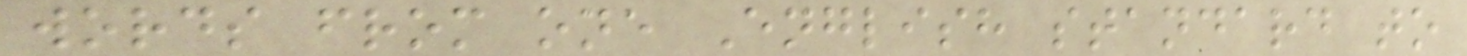words from one English standard to
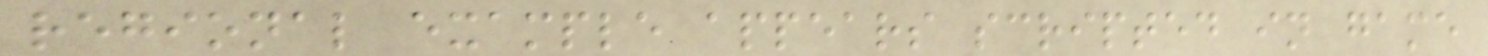regional example appears scripted in game
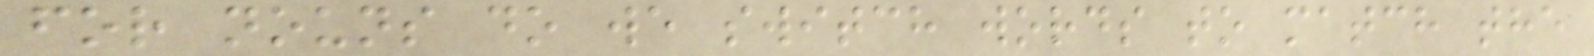for nouns do we switch words to match the
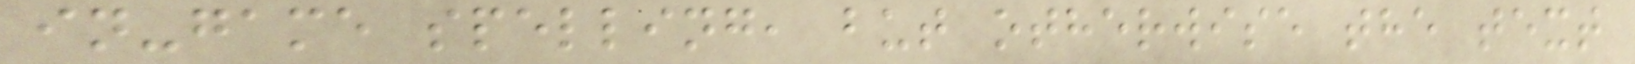in-game spelling, but otherwise the text
